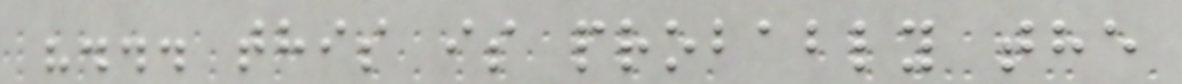"... this is probably the
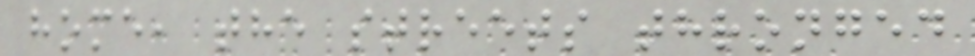home, the streets thronged
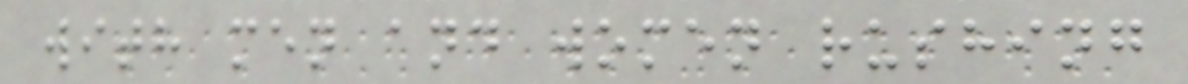with men and women rushing
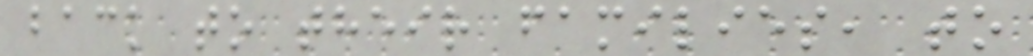back to their families, to
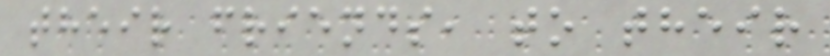their friends, to their
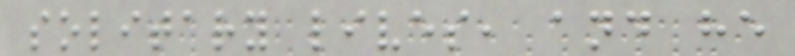solitary lives, and he
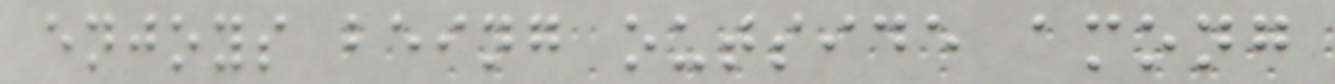enjoys being outside among
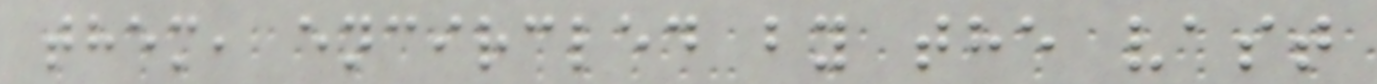them, encircled by the vast
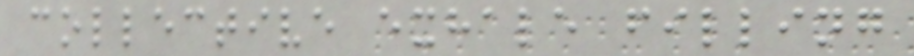collective exhale filling
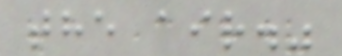the air."
